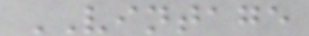VINTAGE
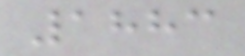1883
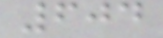604
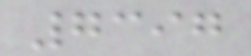7397
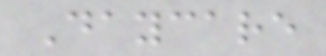Daycare
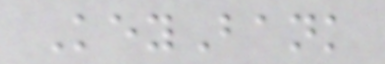KeyBank
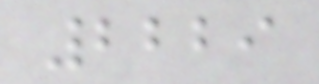2229
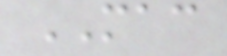MAC
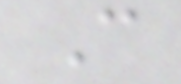C
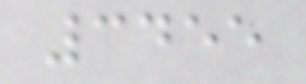3455
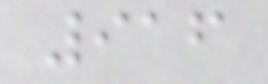916
